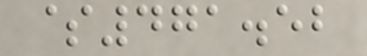$471.52
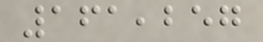161,257
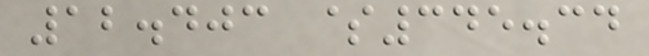12.403 $345.34
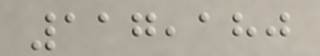117,180
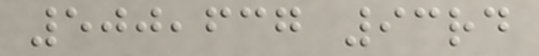500,637 93rd
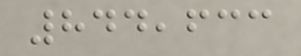844,633
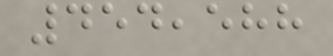454,588
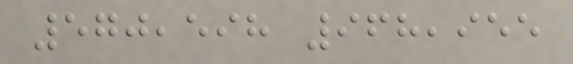570,598 968,955
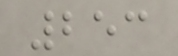253
